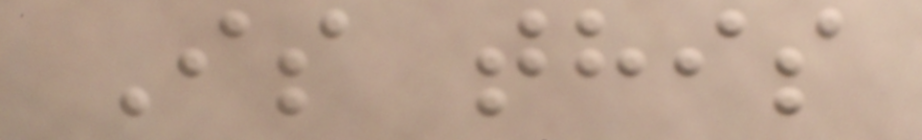Is this
